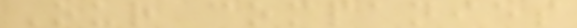Our companies
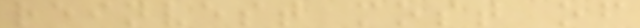reinvest most of
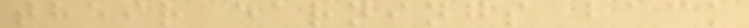their earnings back
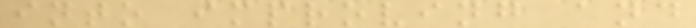into improving and
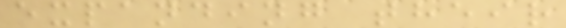expanding their
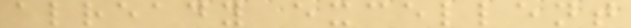already excellent
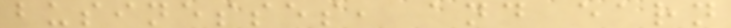businesses, and earn
